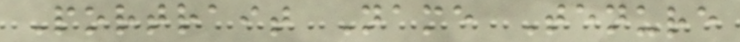Portrait Name Tenure
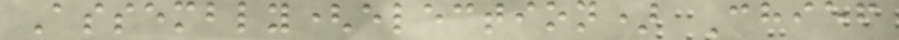Assembly(election) Chief
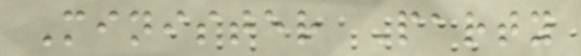Minister Party
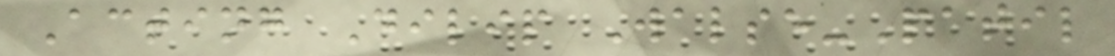Acting Dilip Walse-Patil
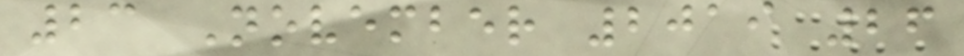23 November 2019 26
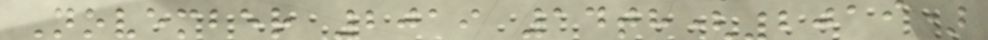November 2019 14th(2019)
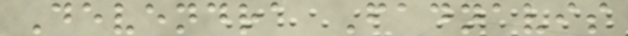Devendra Fadnavis
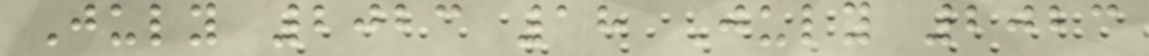July 2023 18 July 2023
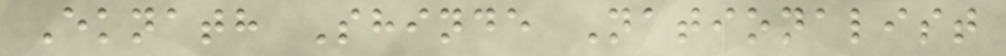Eknath Shinde Nationalist
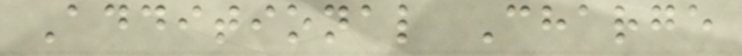Additional Charge
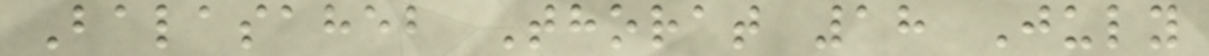Balasaheb Thorat 18 July
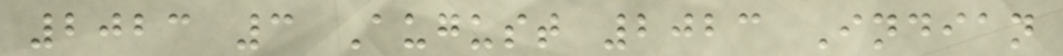2023 3 August 2023 Indian
